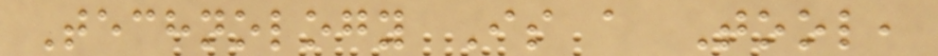Technology Is a Tool,
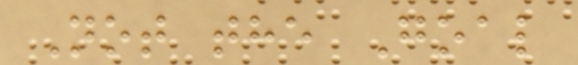Not the Goal
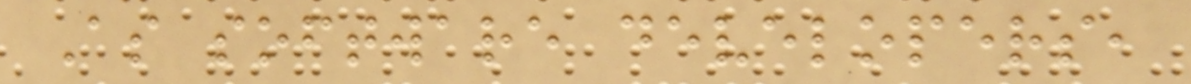As software developers,
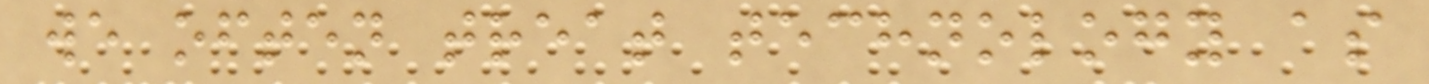we often treat technology as
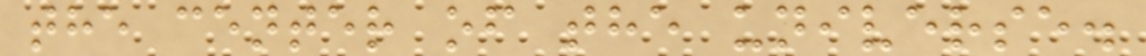the center of the universe.
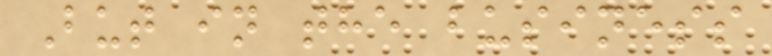But in the business
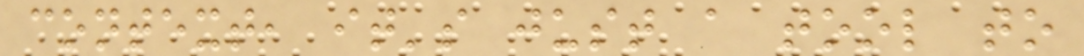context, it's just a tool to
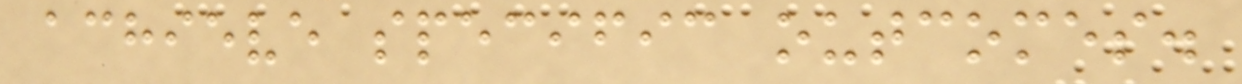achieve specific outcomes.
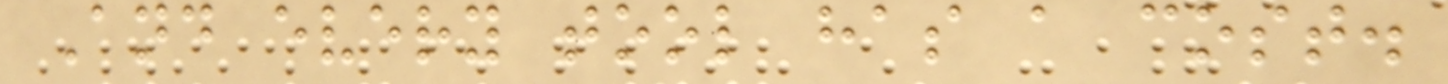And every tool has a cost.
